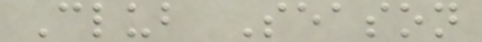Club Season
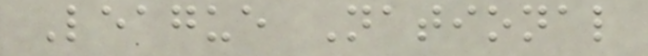League National
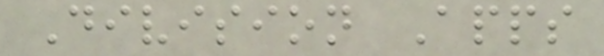Division Apps
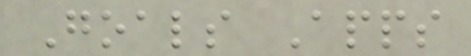Goals Apps
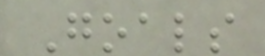Goals
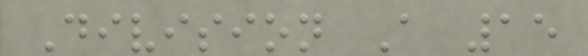Division A 15
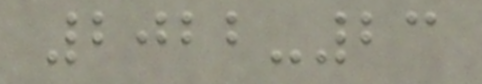2022-23
